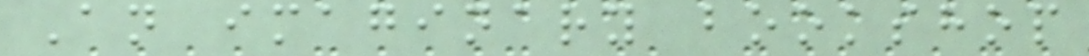An imaginary bookshop
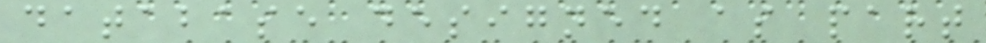database designed as part
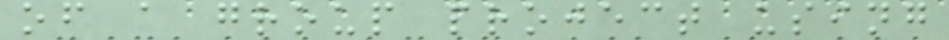of a group project using
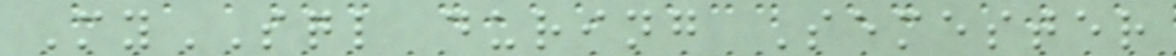MySQL during Semester
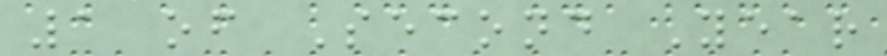1 of Second Year
